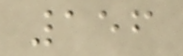156
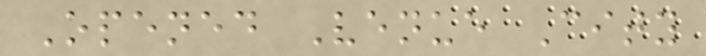Opened Venue City
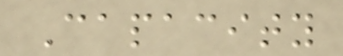Capacity
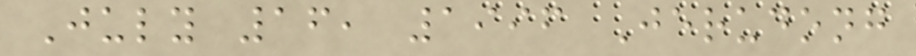July 16, 1996 Jerudong
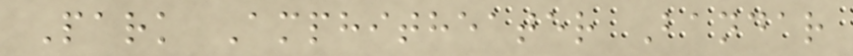Park Amphitheater Bandar
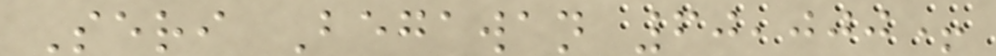Seri Begawan 60,000+
